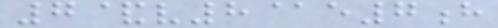7&v8@e7h
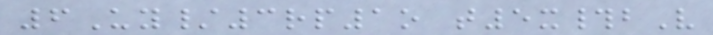6Uy/3rp1o t5x#bV
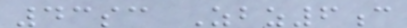43sc Zbz6c
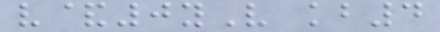v&0yV kb4
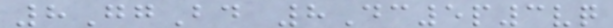8GgBd 8Dc5p3vq
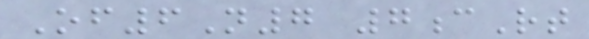Of6N7 7cRt
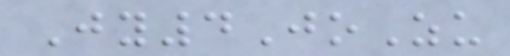Jy4JoZu
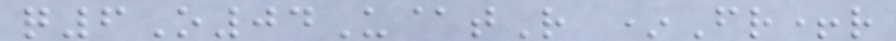q6O04U@tR *Fr+r
